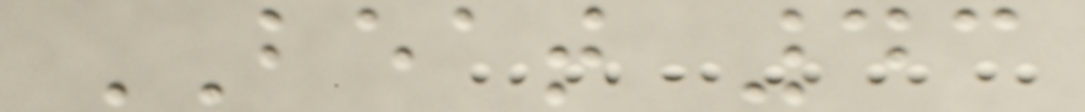BEAT 43
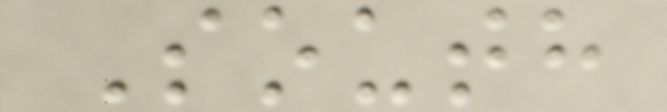South
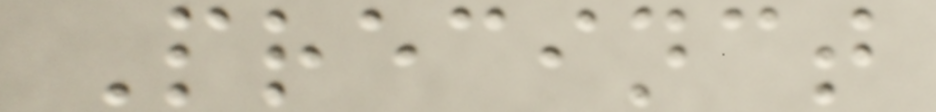Precinct
